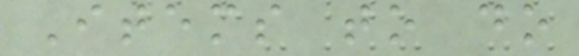Items to do
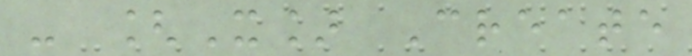- [X] Create
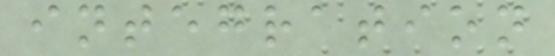integration
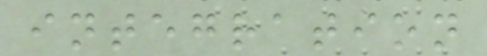integration
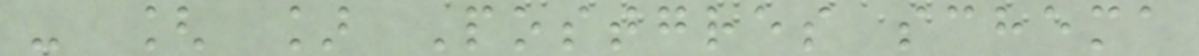- [ ] Postgres schema
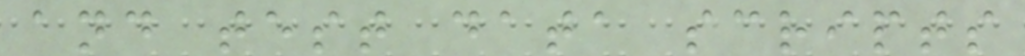and test data scripts
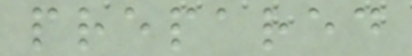prepared
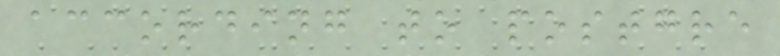according to postgre
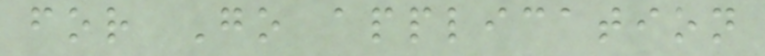for Go application
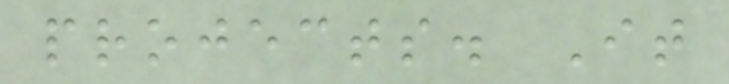projects. It
